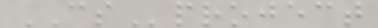CSproject
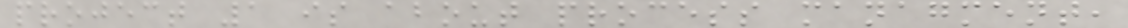project 1 is about process managment,
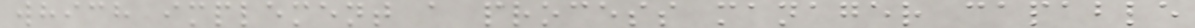which implement a process manager capable
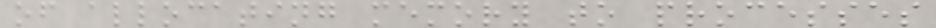of allocating memory to processes
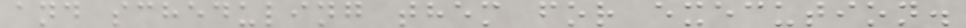and scheduling them for execution.
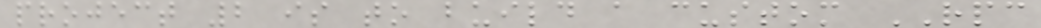project 2 is to build a custom RPC
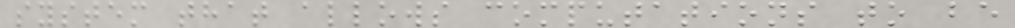system that allows computations to be
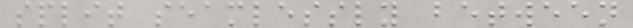split seamlessly between
